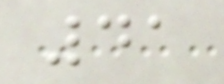41
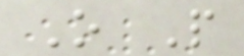O P
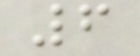6
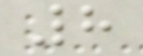8
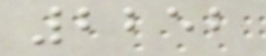2252
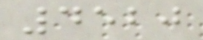4520
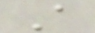A
